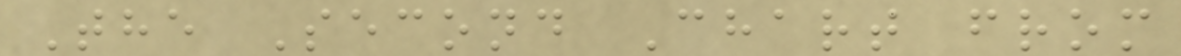The Second Chart from
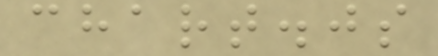chart.js
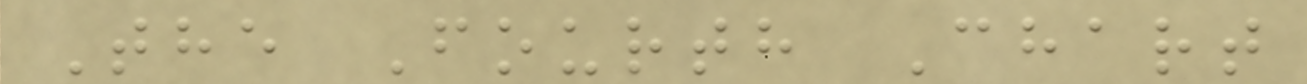The Fourth Chart
